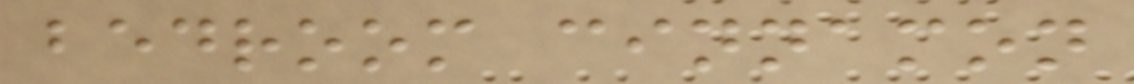bedroom cinnamon
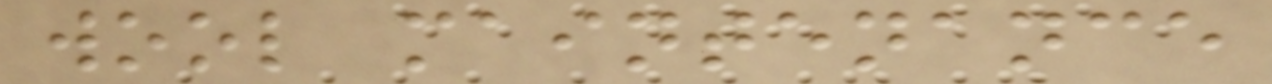wool maintenance
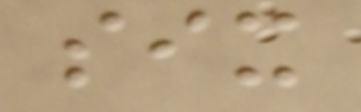six
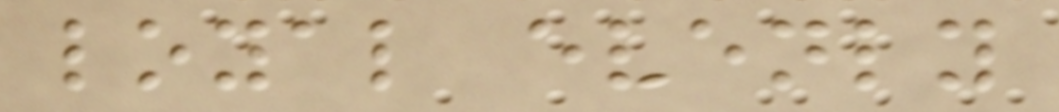loyal evenly
